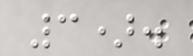3).
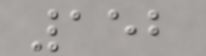152
